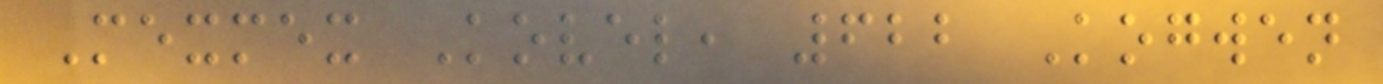Mexmex Kovel, 622 Kogwen
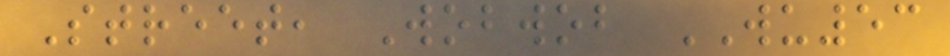Street, Wobwob WU53
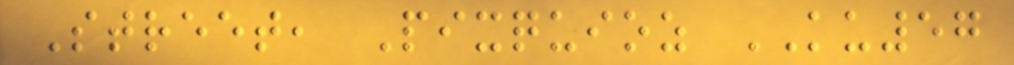Street, Pixquioz KU57
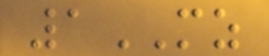1MZ
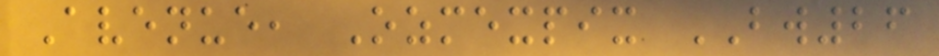Avenue, Ozmexpix BW26
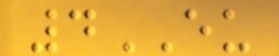4EU
